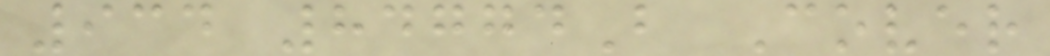934 84774B Cover
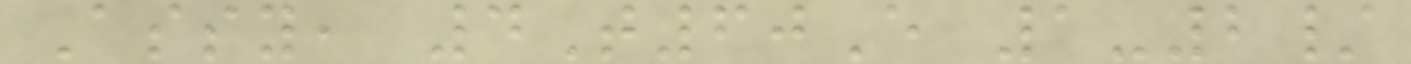Assy, 4T60E 1-2/
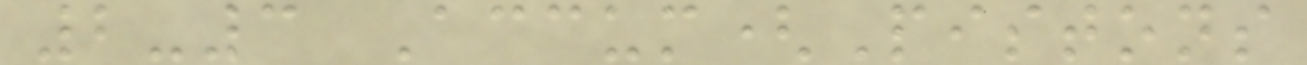2-3 Accum(Pistons
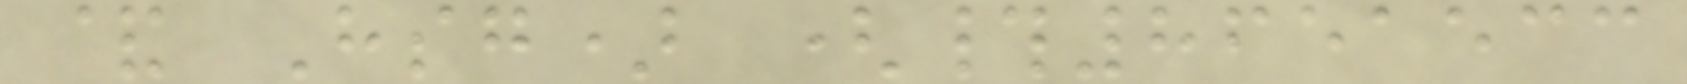& Hsg) (#8651533
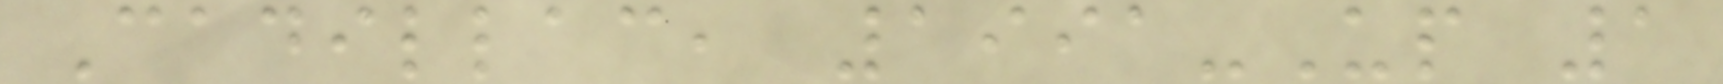Cadillac, 1991-Up 1
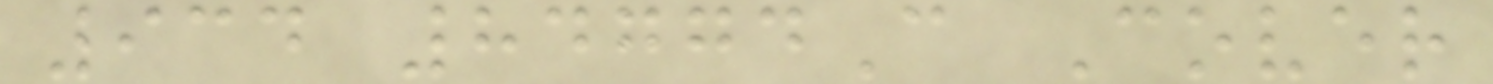934 84774C Cover
